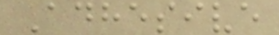Adhesive
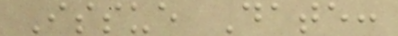Issue Date:
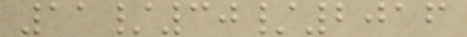11/30/2016
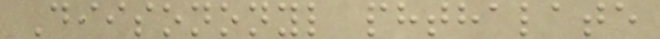Diisononyl phthalate
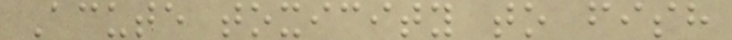Acute toxicity to fish
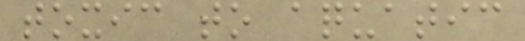toxic to aquatic
